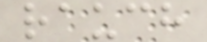rauch
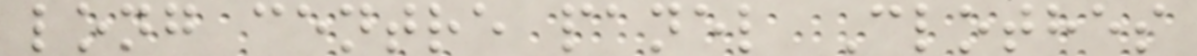long centre panel Clothes
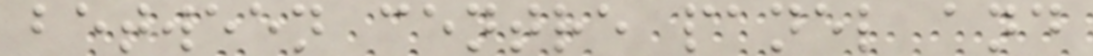between centre panel and
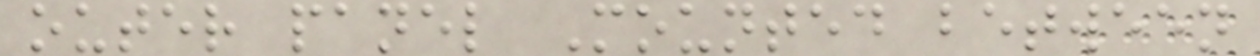outer panel Mounted between
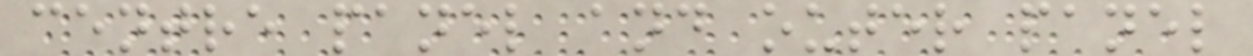centre panel and outer panel
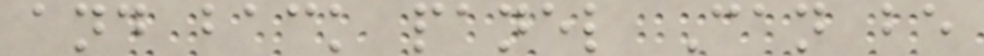and back panel Can be
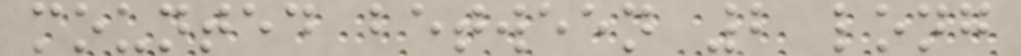mounted between 2 long
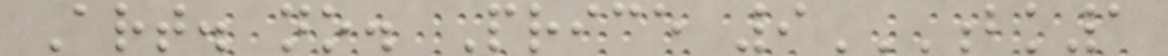Art. no. Price 9BK1
